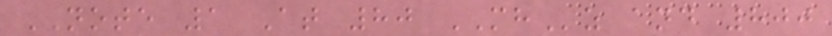NOTE 1 At 80 MHz and 800
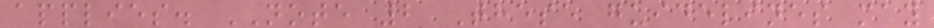applies. NOTE 2 These guidelines may
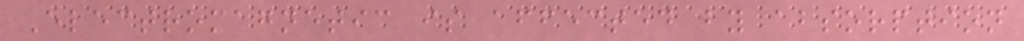Electromagnetic is affected by absorption
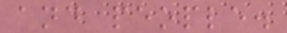and people.
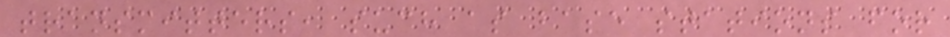transmitters, such as base stations for
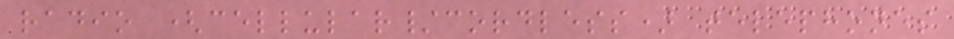radio (cellular/cordless) telephones
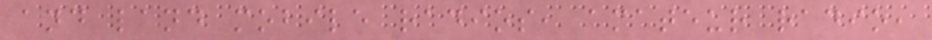and land mobile radios, amateur radio,
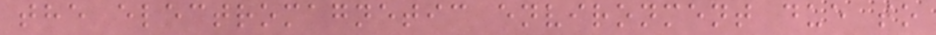the electromagnetic environment due to
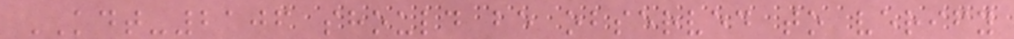KDT-2106 should be observed to verify
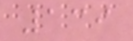139
